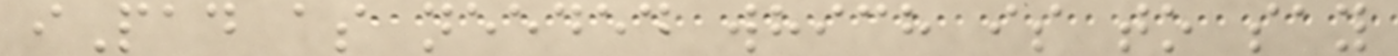iPad as needed which is to say
